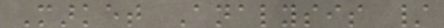Market Analysis /
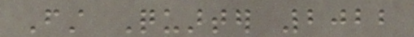First Quarter 2022
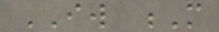IW M
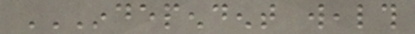INDEPENDENT WEALTH
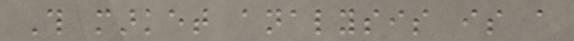This market analysis is a
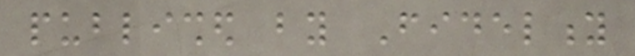published by Fidelity
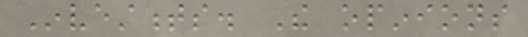Investments. The opinions
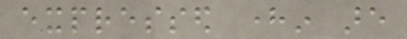expressed herein are
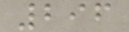296
